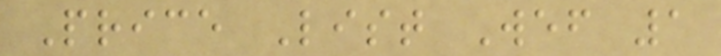Price List Wef 1
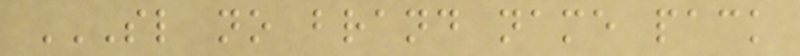SL NO BRAND NAME PACK
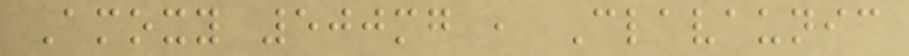Amoxy 500mg , Clavaunic
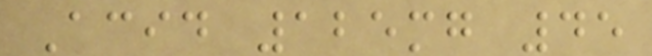Acid 125mg 45
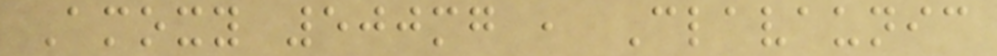Amoxy 500mg , Clavaunic
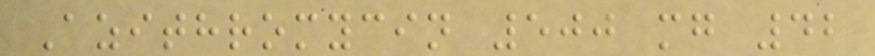Azithromycin 500 mg 42
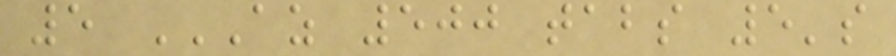5 AZ 500 TABS 5'S
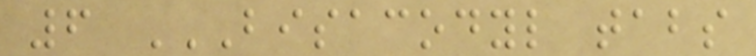6 BISACODYL TABS
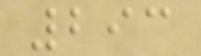293
